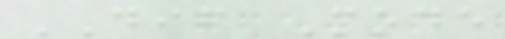DIF Mode
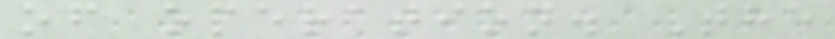of operation. The
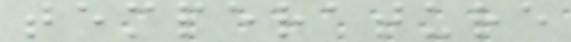temperature
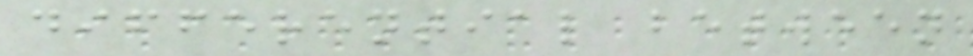differential between
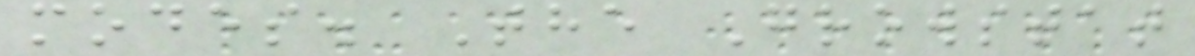modes. The Growstat
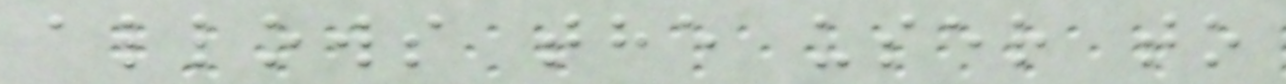allows the user to
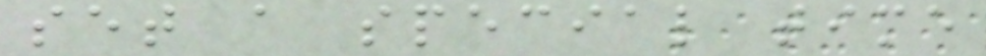set a special time
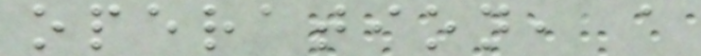operation, a
